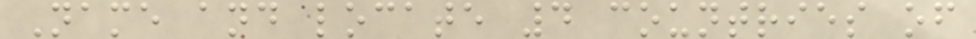Name and locate 4 countries of
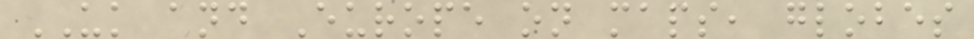UK and Europe on maps, globes
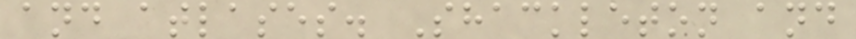and atlases. Shackleton and
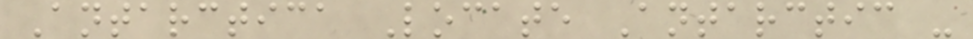Antarctica Locate Antarctic -
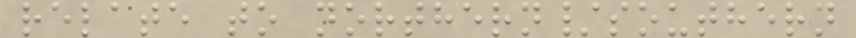relate to northern/southern
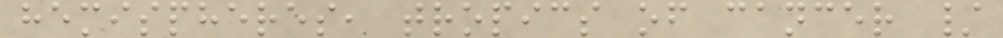hemispheres, tropics of cancer /
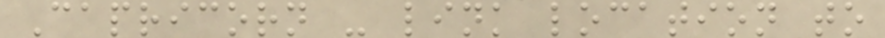Capricorn - link location to
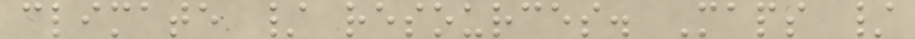climate / resources. Maps /
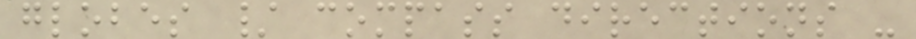globes / compass directions -
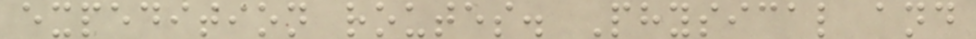expedition routes. Physical and
